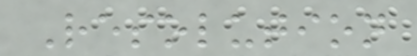Resolution
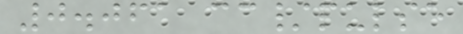0.061 cc/pulse
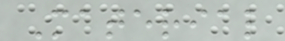Material
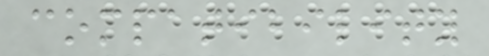compatibility
